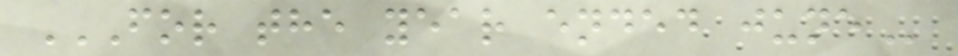FOR THE YEAR ENDED JUNE
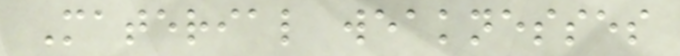Material weaknesses
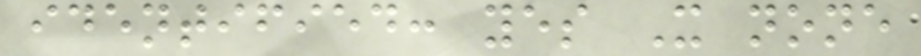identified: yes X none
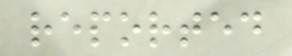reported
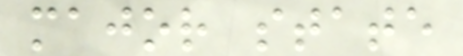major state
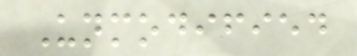Unmodified
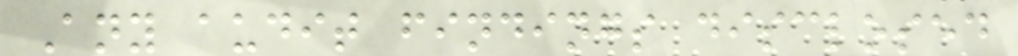Any audit findings disclosed
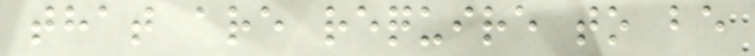that are require to be
